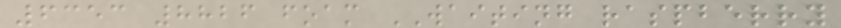6353 8826 foam WAITING raspberry
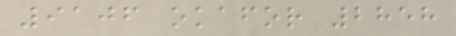9106 okafor 2858
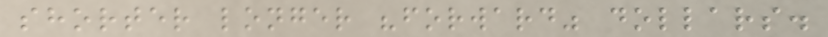shorter longer "forward" dollars.
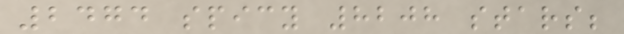2474 spicy 8208 stars;
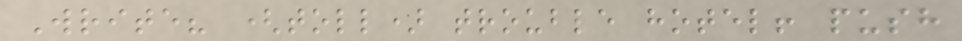Write? (toll) trouble hotel! push
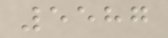5587
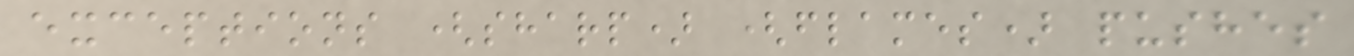exceptions (sharp) (flames) pushes
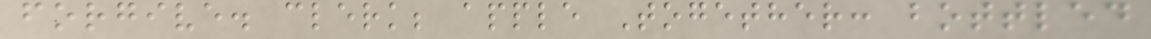forgive. clerk; apple Together: bottled
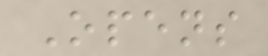Opens
